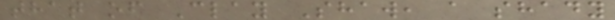that of Clay Shaw, a shady
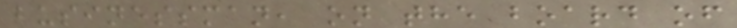businessman, on the board of
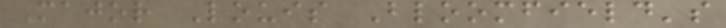Major Louis Bloomfield's
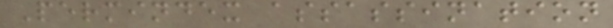Permindex assassination
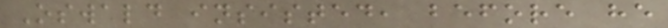Oswald insisted, before he
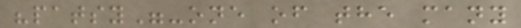"patsy"-one of the many
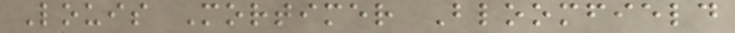Louis Mortimer Bloomfield
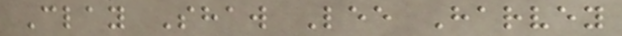Clay Shaw Lee Harvey
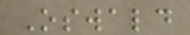Oswald
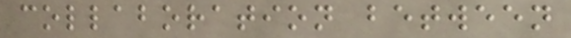collaboration between
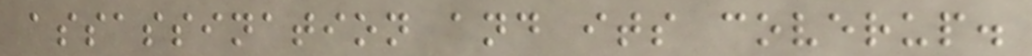assassination and its coverup.
